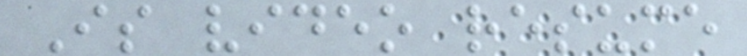Is video resume
